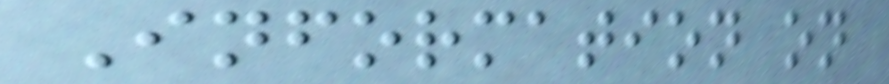Information on
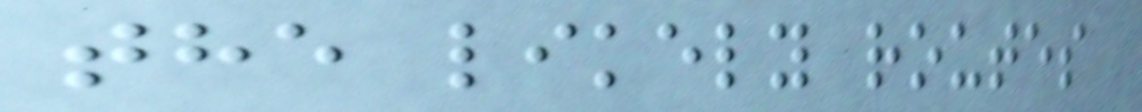the likely routes
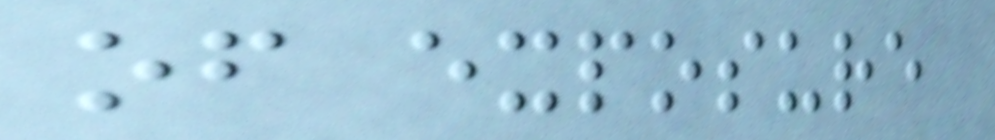of exposure
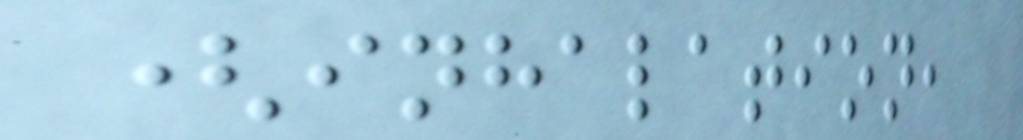(inhalation,
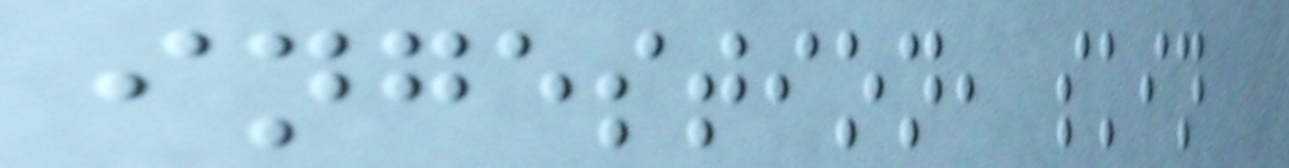ingestion, skin
